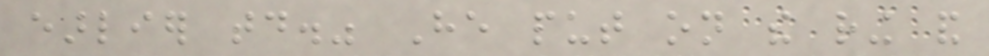earlier today." He put on the ring and
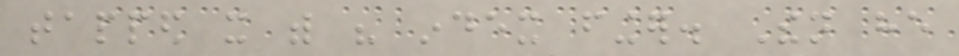tapped it with his index finger. Then he
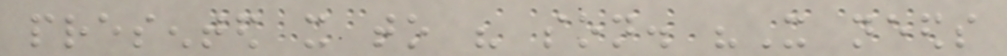presented it to his son. "It needs
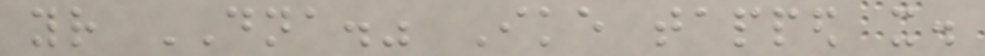your DNA." Ike tapped it.
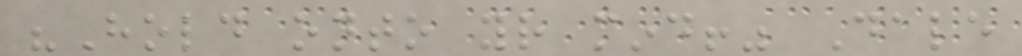"Hold onto your mind!" Dale
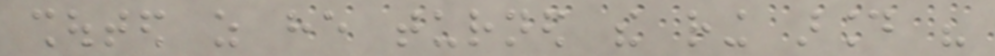shouted as he turned the ring around his
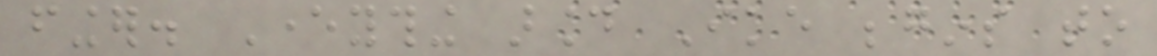finger. Everything around Ike begins to
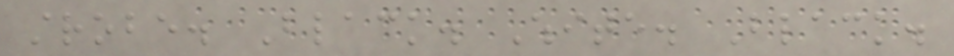strobe. Black. White. Black.
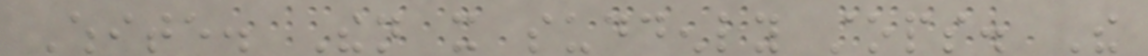White. Then it suddenly stops. The
